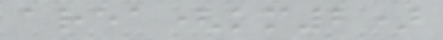area(km2)
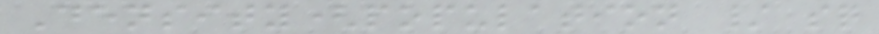Density(population / sq
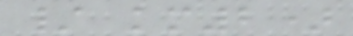/ km2)
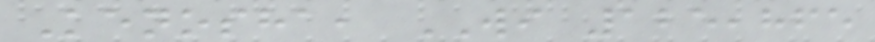Kenosha, WI 125,865
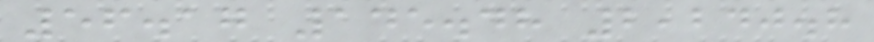56.17 145.48 2,240.8
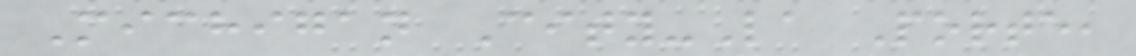Michigan City-La Porte,
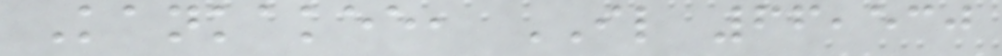Kankakee, IL 66,530
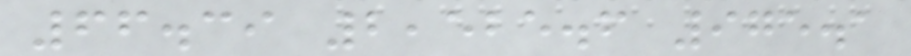66.39 2,525.6 975.1
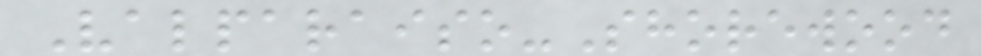Valparaiso-Shorewood
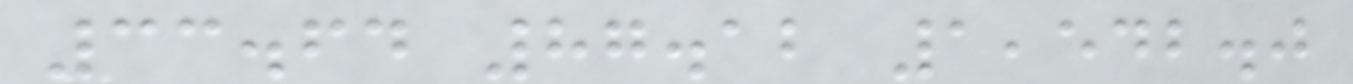33.64 87.12 1,542.0
